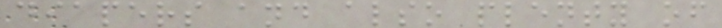diapers and also plenty of
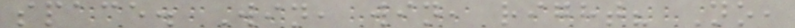space. Win, win, right? No,
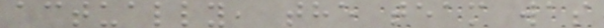actually, the team was
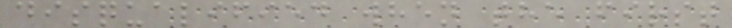disqualified when the first
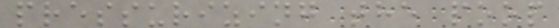pressurizing the poop
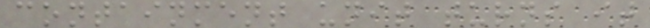containment unit turns it
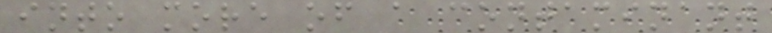into more of a contaminant
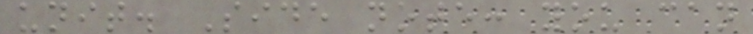unit. Side note: you can
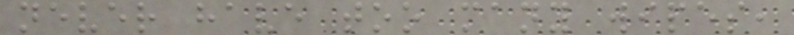never have too many wipes,
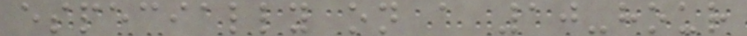especially on a 10-hour
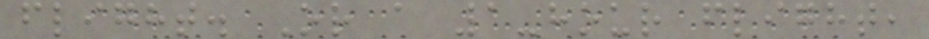flight. Or a 1-hour flight,
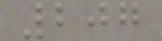207
